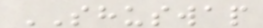SHUSWAP
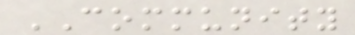COMMUNITY
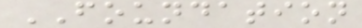FOUNDATION
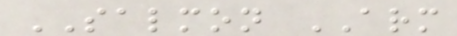SALMON ARM
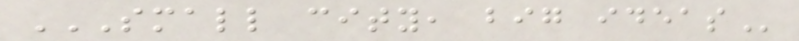SMALL CITY, BIG IDEAS
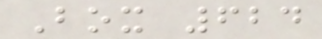Box 624
